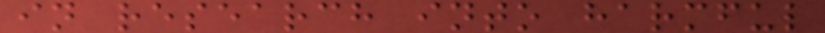in research into harmful
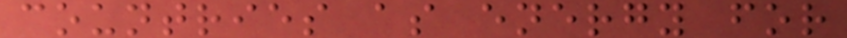countries as energy for
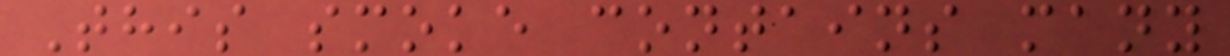This smoke contains many
